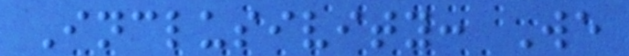Inclusivity: We
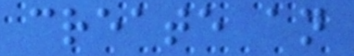create an
